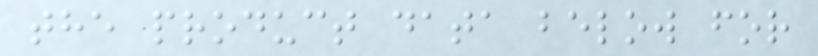the product data below for
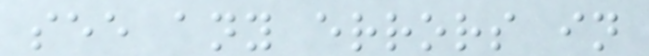see any errors in
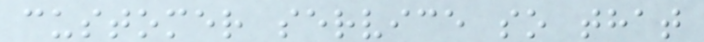customer service so that
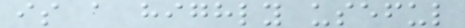is a highly useful
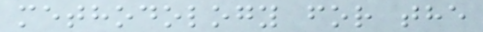methodology for the
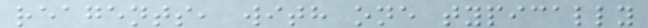reagents, with one typically
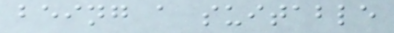being a suitable
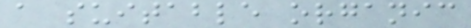a suitable organic
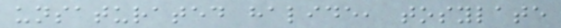unsaturated halide, tosylate
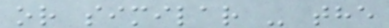or similar - the
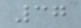37
